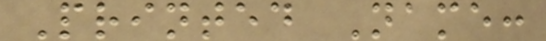Printed Name:
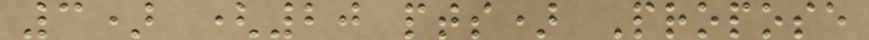3) (20 pts) Propose
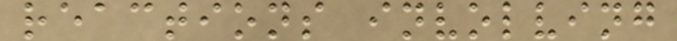reactions involving
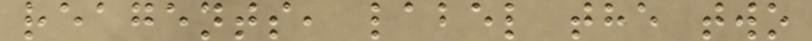reagents, label the two
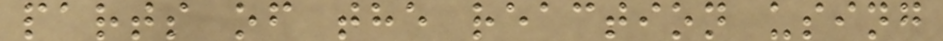parts of the reaction using
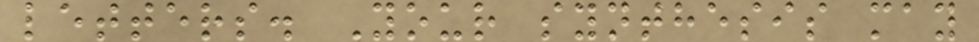letters. Your synthesis may
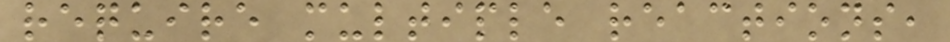require multiple reactions,
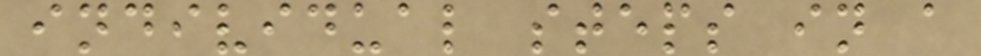individual steps in a
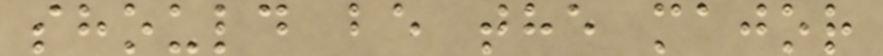should be the major
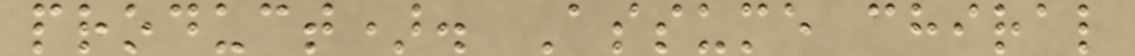product). Assume chiral
